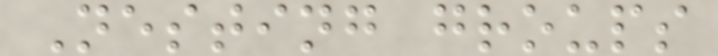Nesting groups
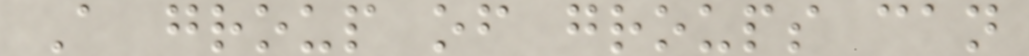A group of groups can
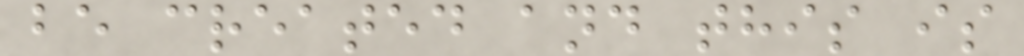be created and this is
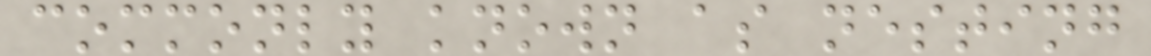commonly known as nesting
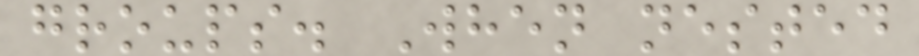groups. When nested
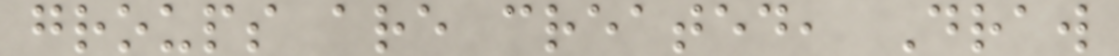groups are created, Draw
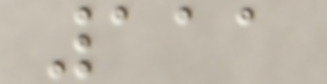111
